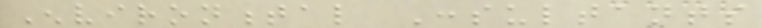Environmental Consultants
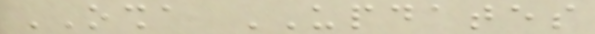OSHA UPDATES
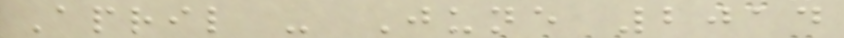April - June 2014
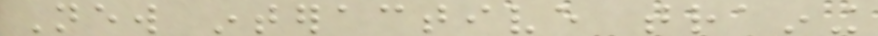New interactive training
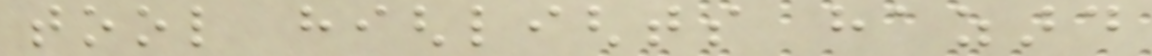tool highlights hazard
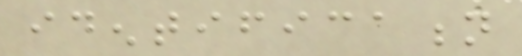identification
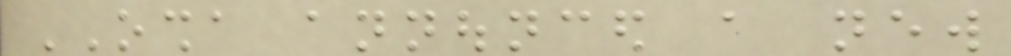OSHA announced a new
